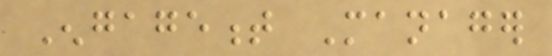Engagement Manager
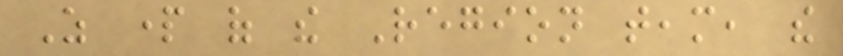As part of the Region team, the
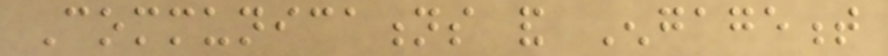Communications and Engagement
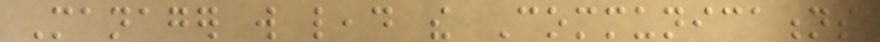Manager will lead the Communications
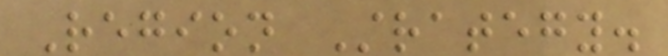Region Strategy.
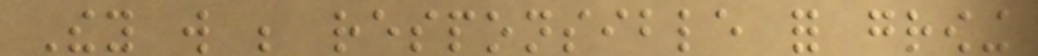They will be responsible for growing
